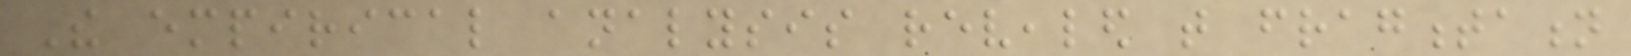The empirical analysis revealed that fragmentation
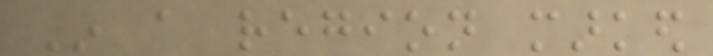In a region marked
